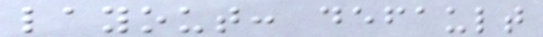layout: default
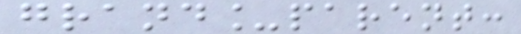grand_parent:
